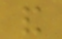and
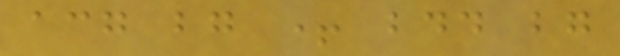acg bg + bdd bg
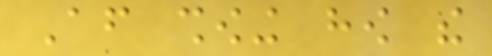After showing how the
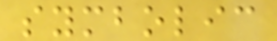symbolic
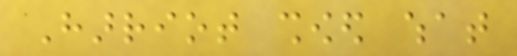Harriot showed what
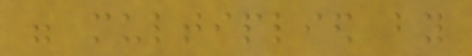were multiplied by
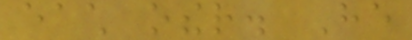each other. He
